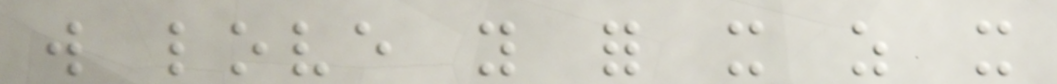will love you for it as it
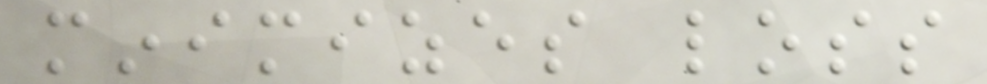minimizes loss
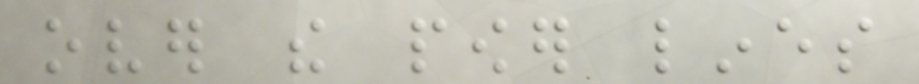over the power lines
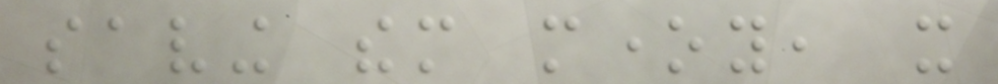saving them money, it
